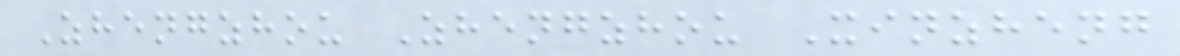Zhengzhou Zhengzhou Xinzheng
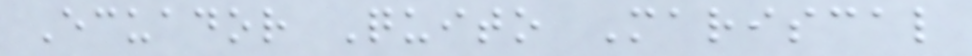Ecuador Quito Mariscal
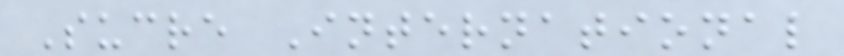Sucre International
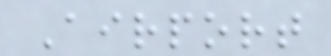Airport
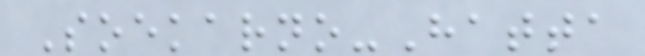Soekarno-Hatta
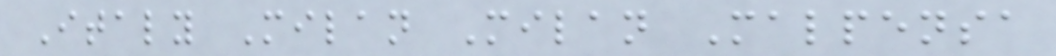Italy Milan Milan Malpensa
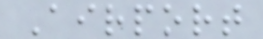Airport
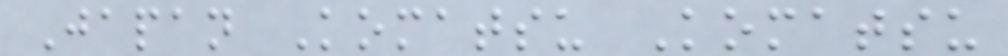Japan Komatsu Komatsu
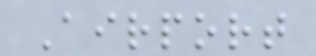Airport
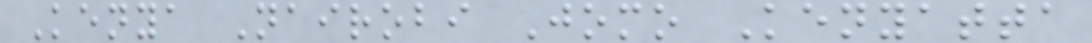Kenya Nairobi Jomo Kenyatta
